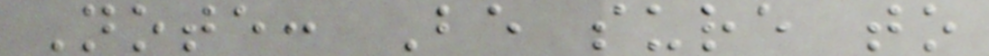Note: Be sure to
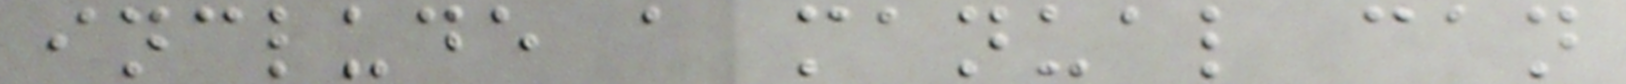include a manual can
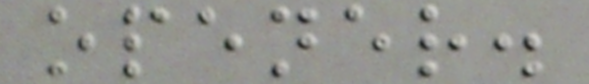opener.
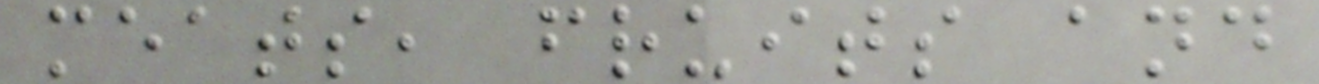meats, fruits and
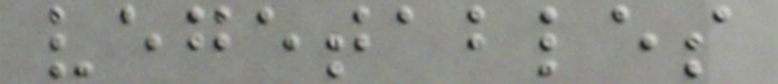vegetables
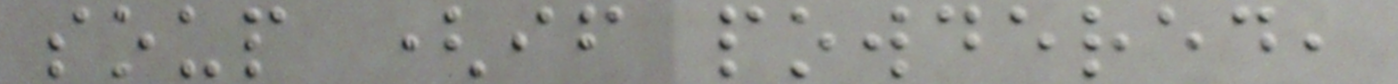soup (if powdered,
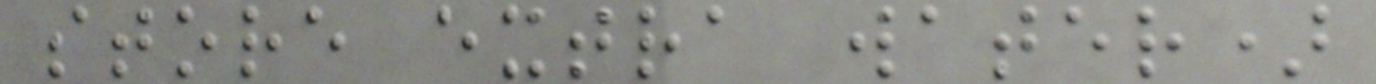store extra water)
